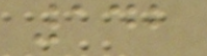142
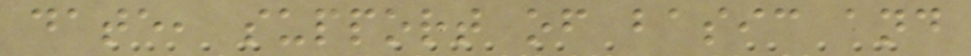date, support of basic and
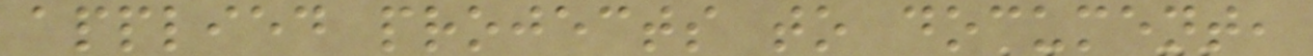applied projects to document,
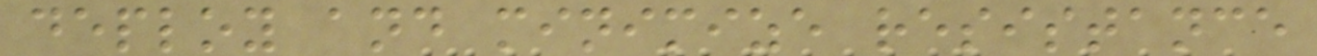deploy and minimize resistance
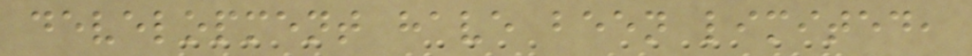development have been limited,
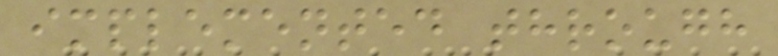implemented through
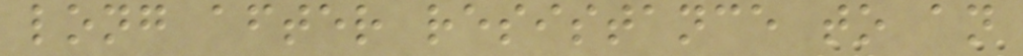long after resistance to an
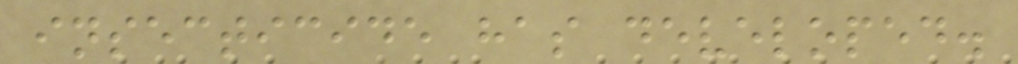insecticide has developed.
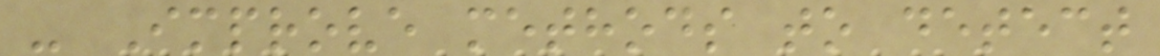- Improve methods to detect
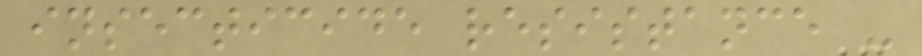insecticide resistance -
